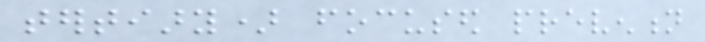tertiary) focused prevention
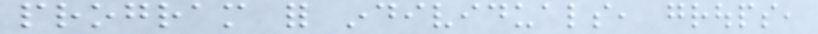program for individuals, groups,
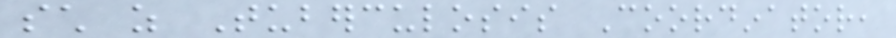such as Tuberculosis Coordinator,
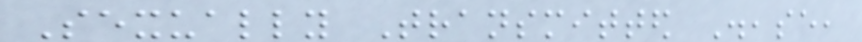Sexually Transmitted Disease,
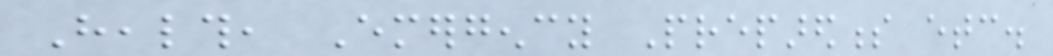Health, Emergency Preparedness etc.
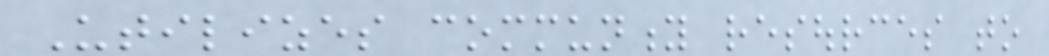Utilizes community resources to
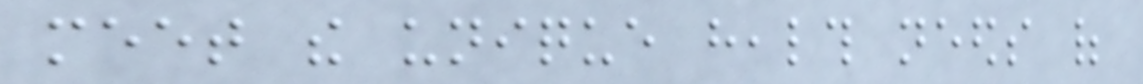meet the unique health needs of
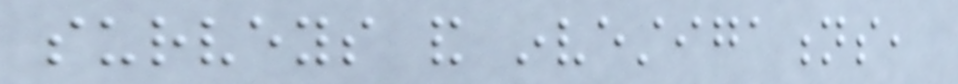surveys and investigations,
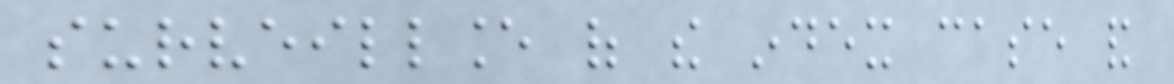surveillance of the index case and
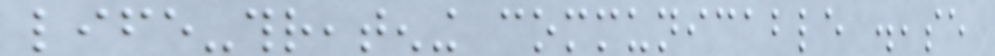life-threatening communicable disease
